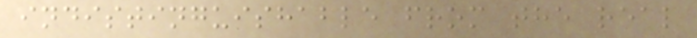indistinguishable from the real
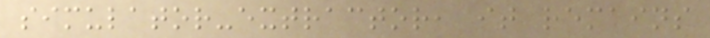simulator-extractor, it remains
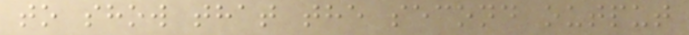to show that the second output
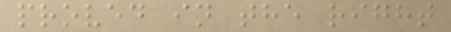proved in the right
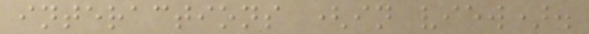interactions (in view).
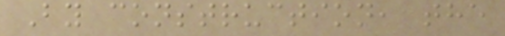By construction, the
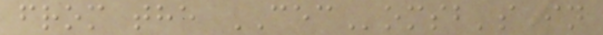from the CEComsb's in
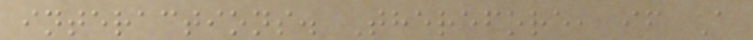interactions. Therefore, if A
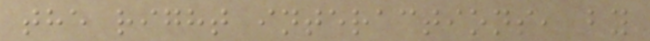the right interactions, by
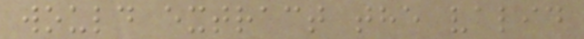would extract the valid
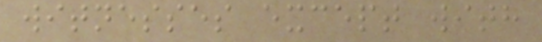witnesses except with
